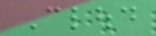Cloud
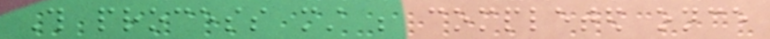This process must be completed once
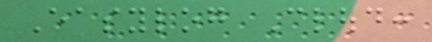Easylog Cloud:
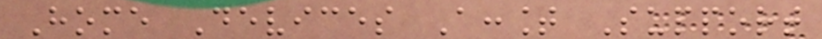Home Devices Account Support
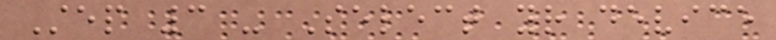Step 3 - Select your device
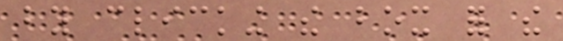by clicking the box for the
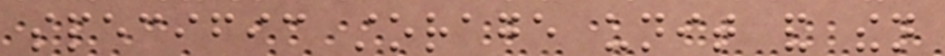specific storage unit and then
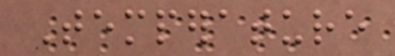Temperature
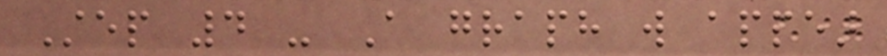Step 4 - A graph will appear
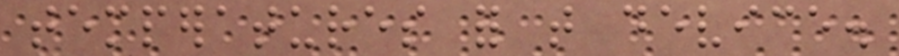temperatures for that device.
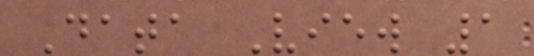Data View 1
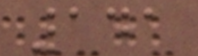141
